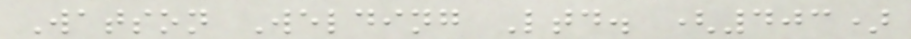Watson Welding Ltd. (403)
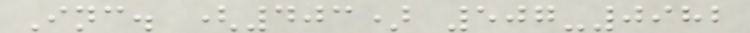Inc. (403) 507-0982
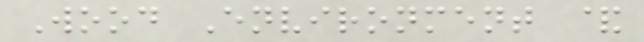Wood Environment &
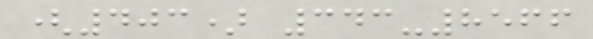(403) 343-8566
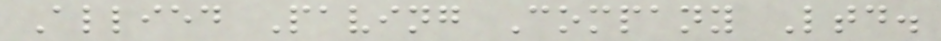Allied Paving Company Ltd.
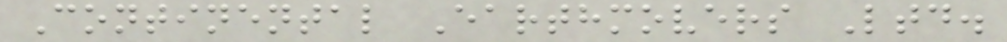Continental Earthmovers Ltd.
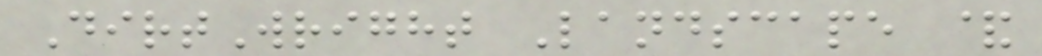DirtWright Landscape &
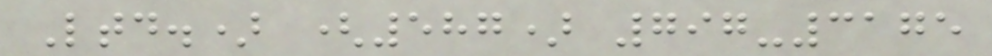Ltd.) (587) 797-3175
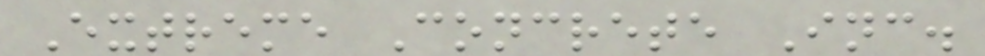Extreme Concrete Inc.
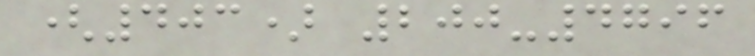(403) 200-4796
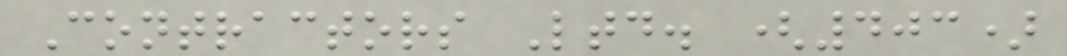Contractors Ltd. (403)
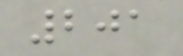201
